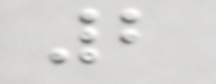2
